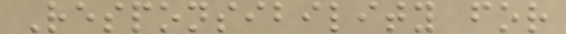Responsibility for
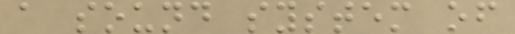a sound system of
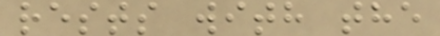rests with the
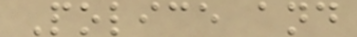Police and
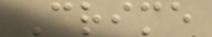Crime
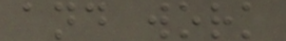and work
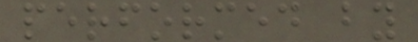performed by
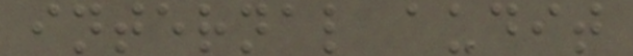internal audit
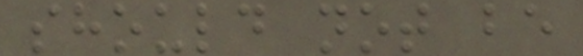should not be
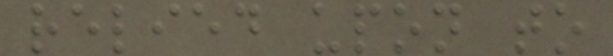relied upon to
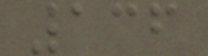136
